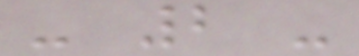- 2 -
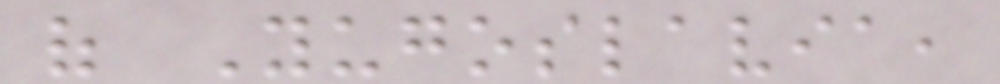of Yugoslavia,
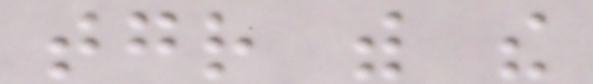together with the
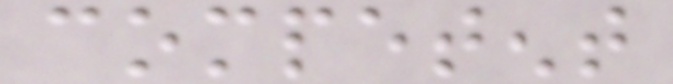competent
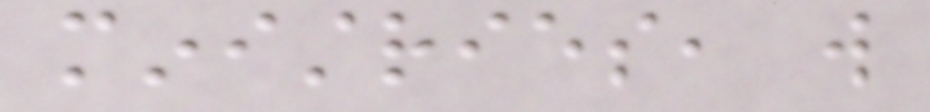ministries, will
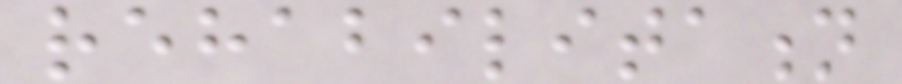rehabilitation
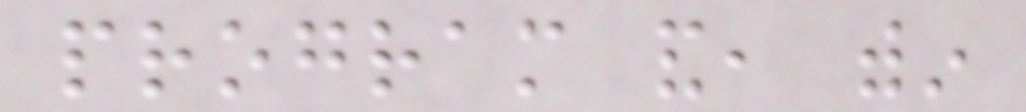program and, within
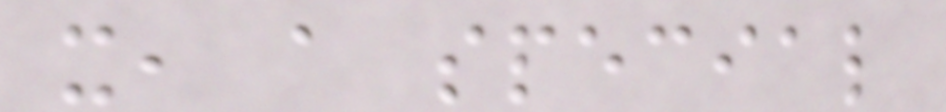it, a special
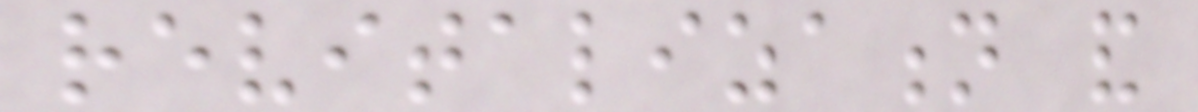revitalization and
